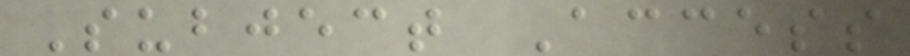Subject Access
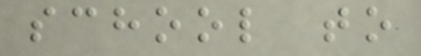school to
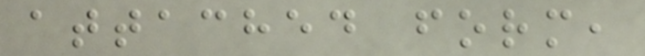attached form,
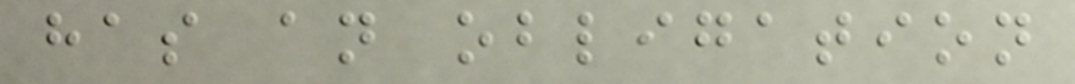has an obligation
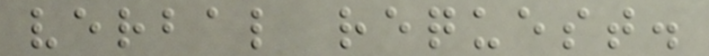verbal request.
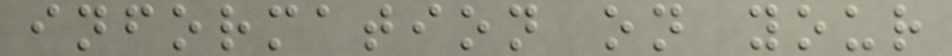information on your
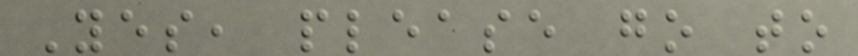Yes, please go to
